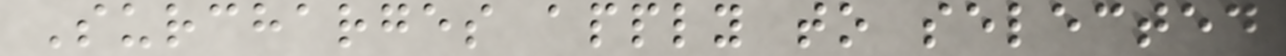Surcharges apply to selected
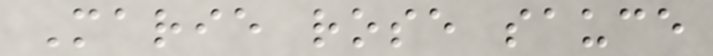Marie rose sauce
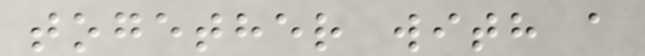together with a
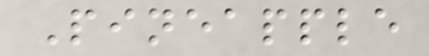Pineapple
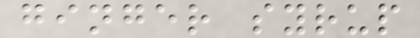ginger syrup
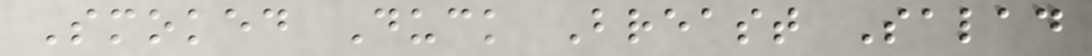Smoked Duck Breast Salad
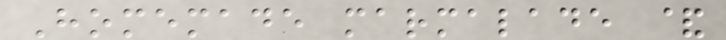Homemade marmalade &
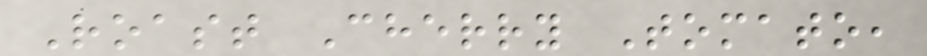Roast Cherry Tomato,
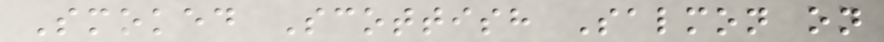Smoked Scottish Salmon on
